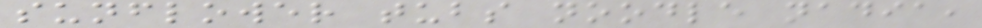sunflower tubs noodle nadia,
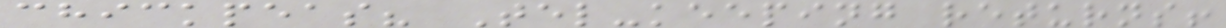chickpeas? Tel-keeping returns!
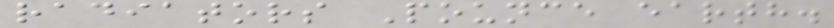radiators Pounce earth.
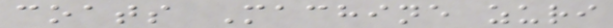coats Machine zuri
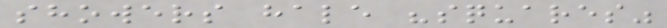showers hale "squares"
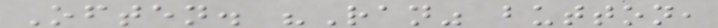Often. "Ran" button,
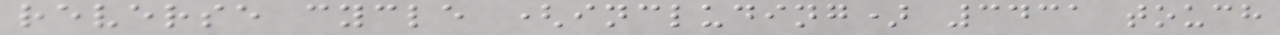reverse cycle (including) 3431 touch
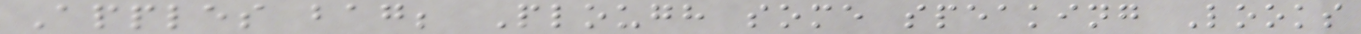Apples bag; Plough some speaking Looks
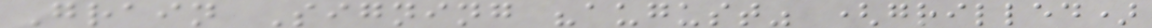Grain Signing "august" (grilled)
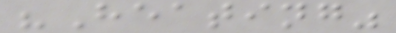"Heating"
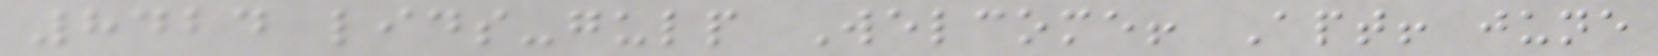8424 lids-gulp Welcome! Apt! june
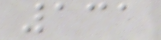131
